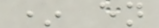* en
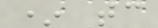* tc
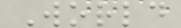World
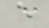e
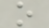o
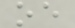oe
